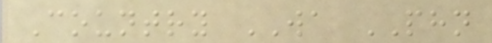Country WA PHN
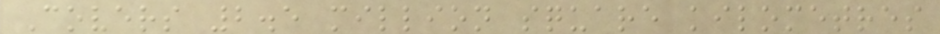Covers 2.5 million square kilometres
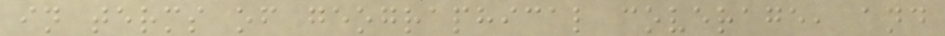in terms of geographical coverage, and
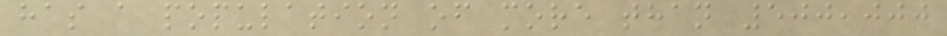has a population of more than 500,000
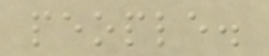people.
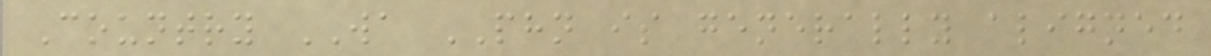Country WA PHN is generally aligned
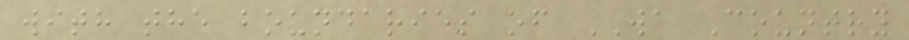with the boundaries of WA Country
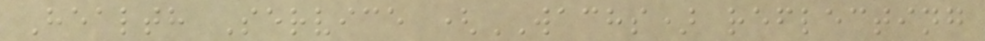Health Service (WACHS) reflecting
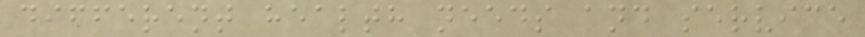different health needs and service
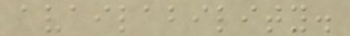availability.
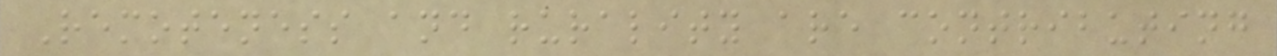Remoteness and rurality are contributing
